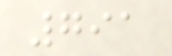791
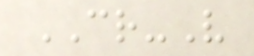CR-V
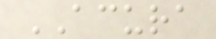ACURA
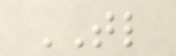TL
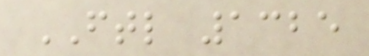FTL 1325
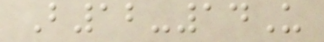B12-14U
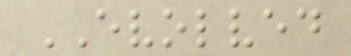EVOLVED
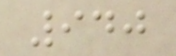940
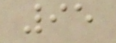95
